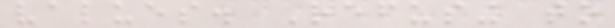values. Refusing to
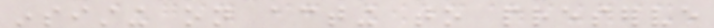insisting on acting to preserve
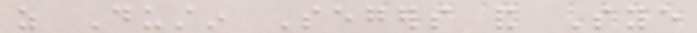as Dustin Segers and Sye
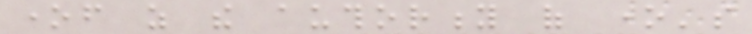oneself as the authority of one's
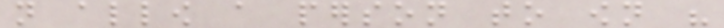not allow a person to own his
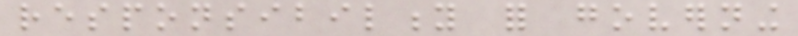responsibility for governing
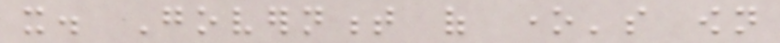it. Government of one's own
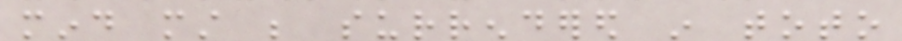mind must be surrendered in toto
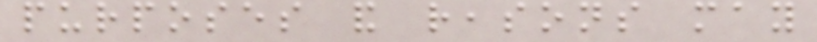purposes and reasons may
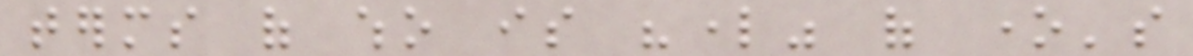terms of who is "lord" of one's
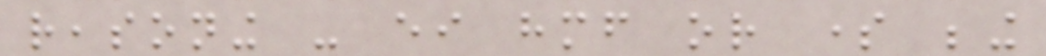reasoning - either himself or some being
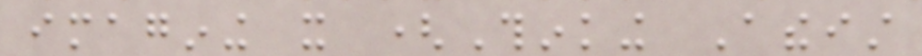imagining it (Thinking Atheist
